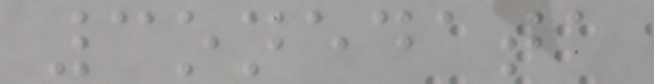3onedata
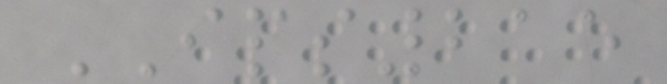IPS215
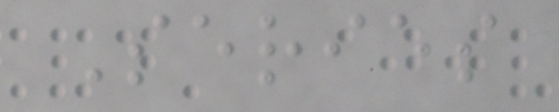Series
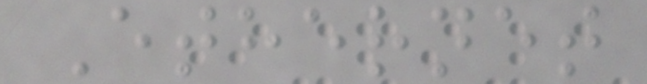Ethernet
